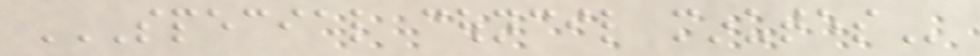SPECIAL COUNCIL MINUTES
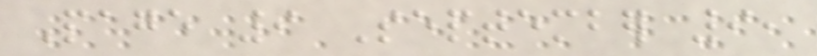Page 9 September 9,
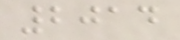2014
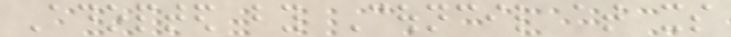Adopted by Council at its
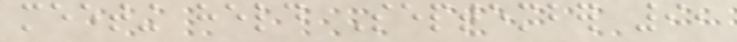meeting held September 9,
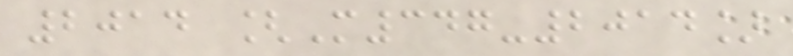2014 [M347-2014]
